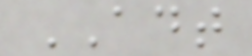ADT
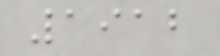1912
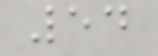54
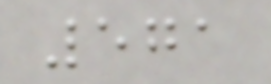571
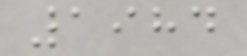1984
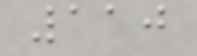110
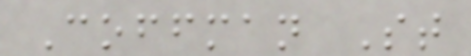Coffman St
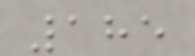185
